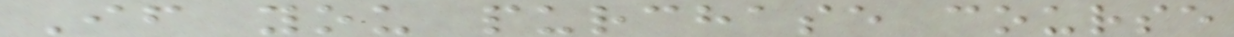If you purchase course
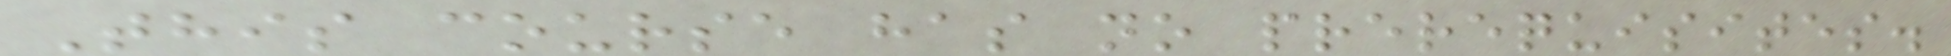This course has no prerequisites.
